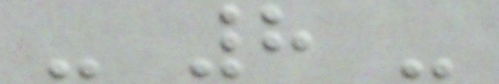- 8 -
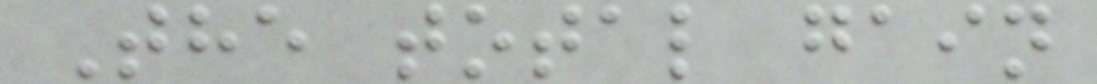The total gain
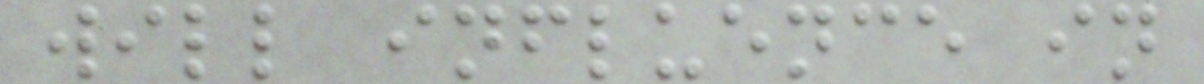will influence in
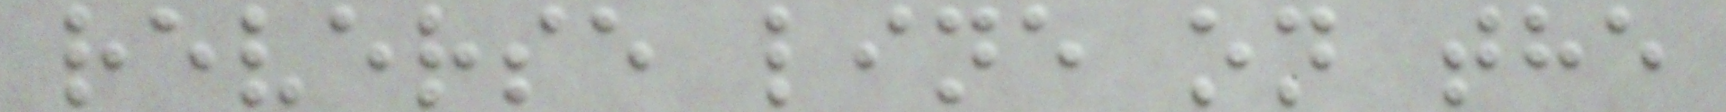reverse line on the
